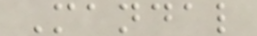Mandal
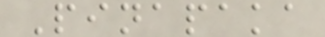Pinapaka
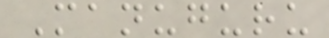Manuguru
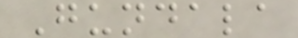Gundala
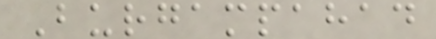Burgampahad
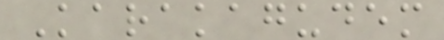Karakagudem
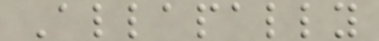Allapally
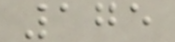175
